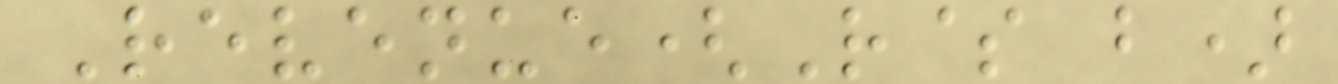Revenue(R$ b)
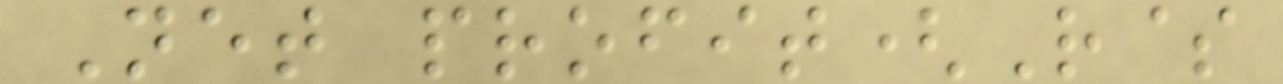Net profit(R$
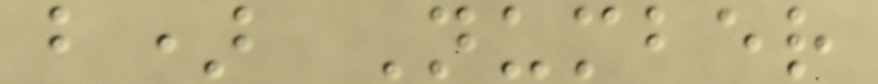b) Number
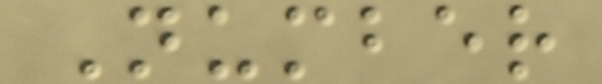Number
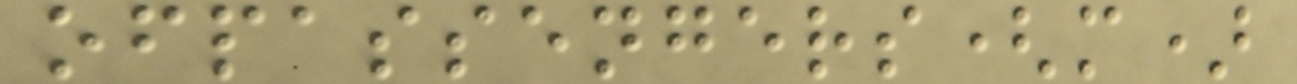ofpassengers(m)
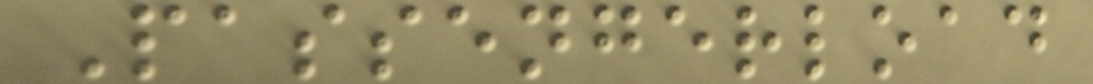Passengerload
